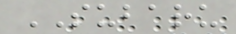SUBARU
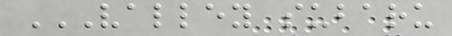VALLEY SUBARU
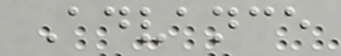Advance
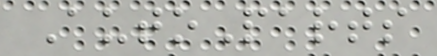AutoParts
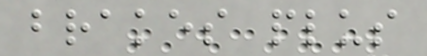brakes plus
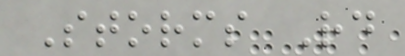Storms Rd
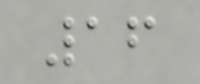16
